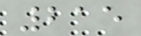215
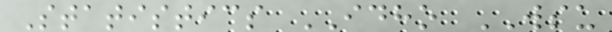Statistics IDHO WSU
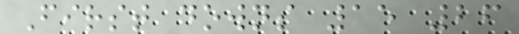First downs 15 26
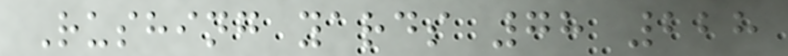Rushing yards 78 228
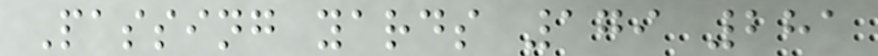Passing yards 179 281
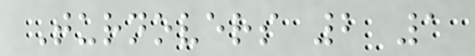Turnovers 2 1
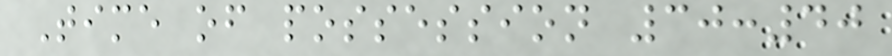Time of possession 30:40
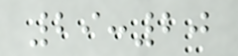29:20
